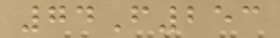74F253
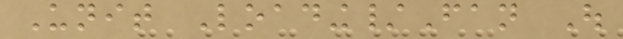Unit Loading/Fan Out
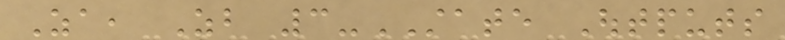Za, Zb 3-STATE Outputs
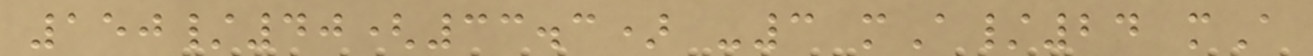150/40(33.3) -3 mA/24 mA
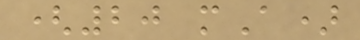(20 mA)
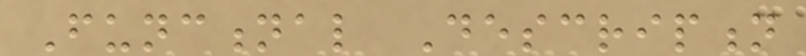Functional Description
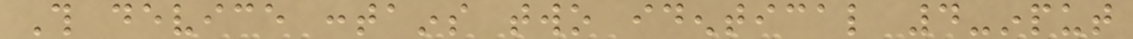This device contains two identical 4-input
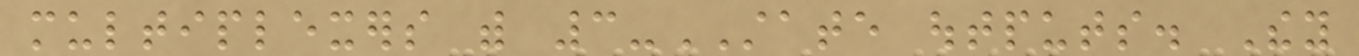multiplexers with 3-STATE outputs. They
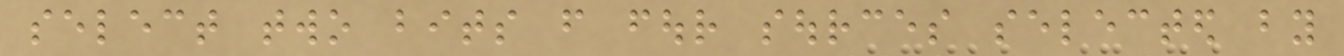select two bits from four sources selected by
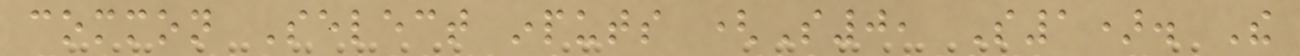common Select inputs (S0, S1). The
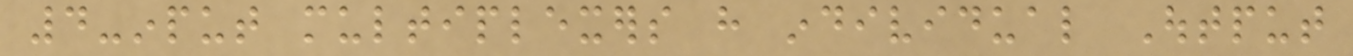4-input multiplexers have individual Output
